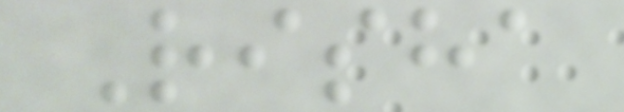Risha
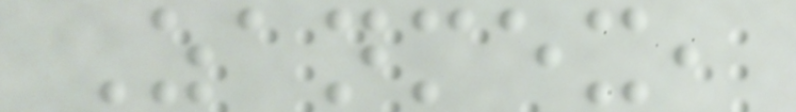Zanmex,
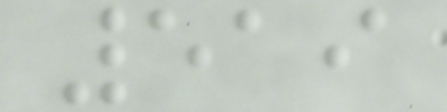519
